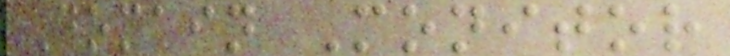Domain Monitor
